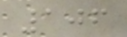106
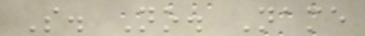S. No. Name
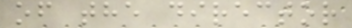of the director
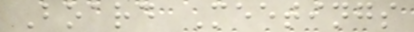Board Meetings
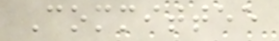Committee
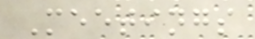Meetings
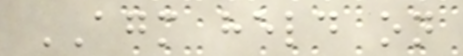AGM held on
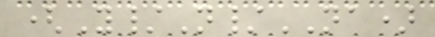(Y/N/NA)
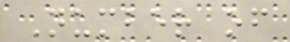Number of
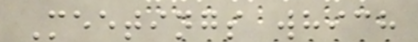Meetings which
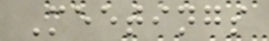Meetings
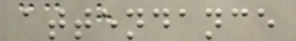attendance
